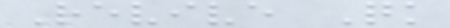Revive Quick
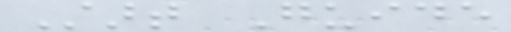Start Guide
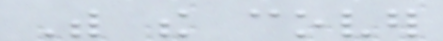With the cover
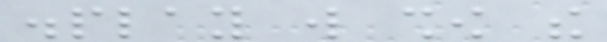display will show the
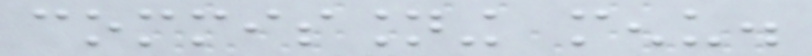commissioning menu.
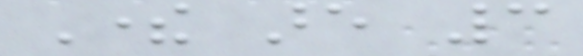There are 3
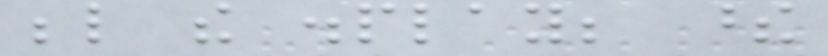below the display; these
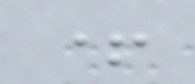+
